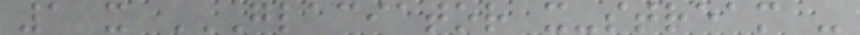1 x GLACIATOR X-STREAM -
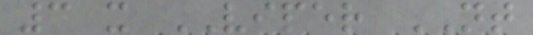3 x VIPER NT
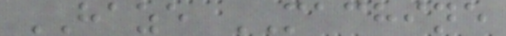HAZE MACHINE
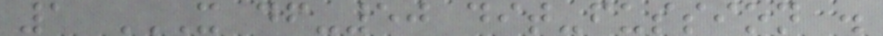1 X DF-50 DIT-FUSSION .
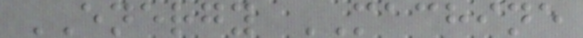ENERGY MACHINE
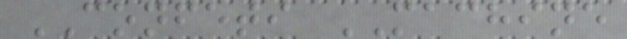CONFETI MACHINE
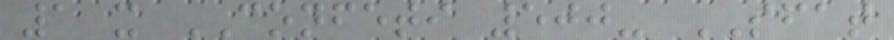1 x CONFETI 500- SFAT
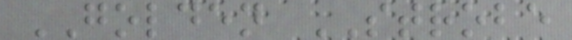GOLDEN STROBE
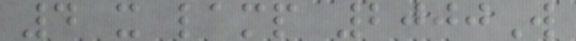4 x lamp 2000W
